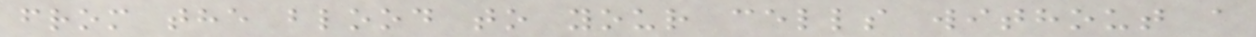from the blood to your cells without a
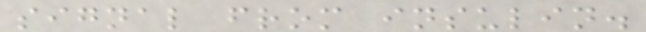signal from insulin.
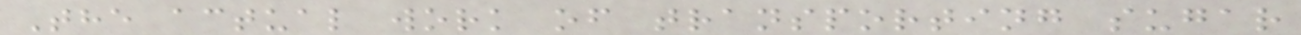The actual work of transporting sugar
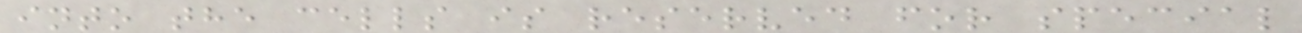into the cells is reserved for special
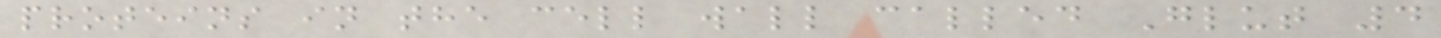proteins in the cell wall called Glut 4
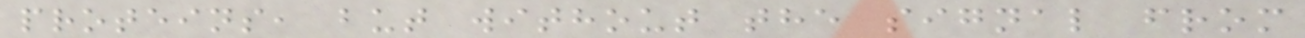proteins, but without the signal from
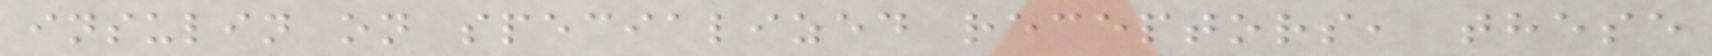insulin on specialized receptors, these
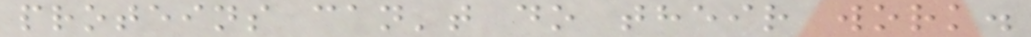proteins can't do their work.
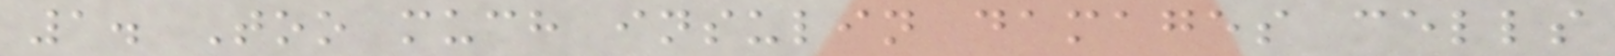1. Too much insulin damages cells
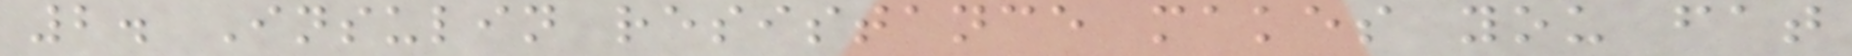2. Insulin resistance makes you fat
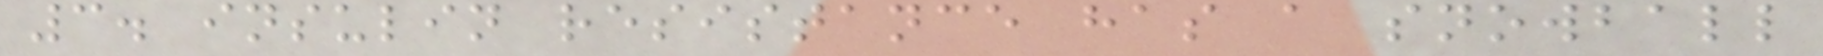3. insulin resistance has a snowball
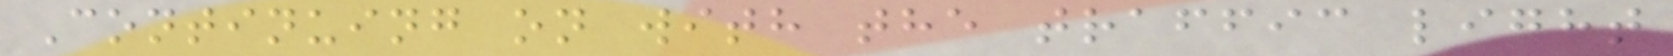Continuing on with the traffic light
